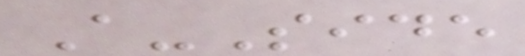A-Side
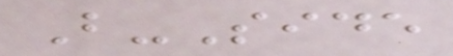B-Side
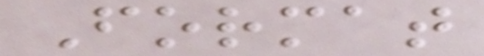Format
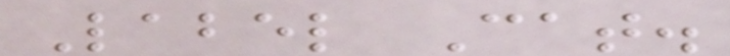Label Cat.
